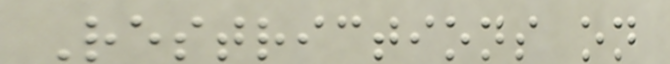Restrictions on
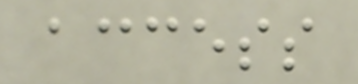access
